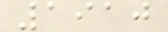1910
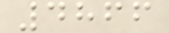4866
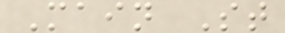Main St
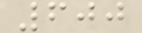600
